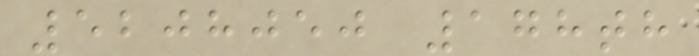5208050 178th
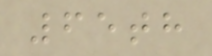65th
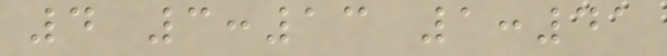4 3:13 1:41
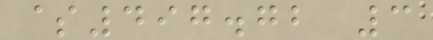$497.72 3
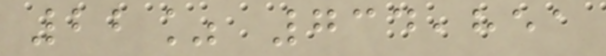22% 734,851
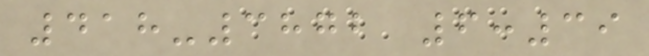418-3872 6:39
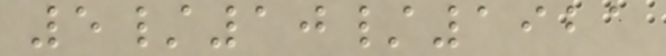5/10/1921
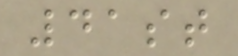41st
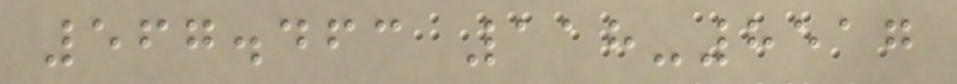567.463 118-8517
